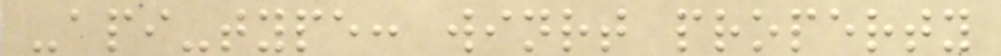-api-type: winrt property
